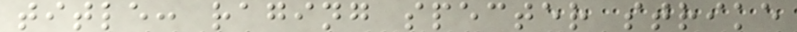title: raging specter strike
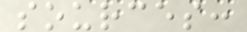sources:
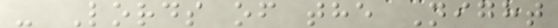- Lords of the Night
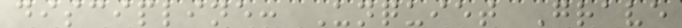discipline: Unquiet Grave
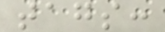tags:
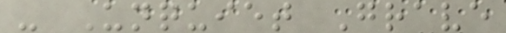- Unquiet Grave
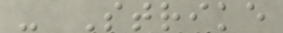- Strike
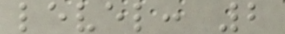level: 2
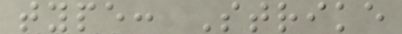type: Strike
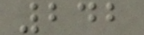242
